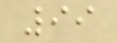99
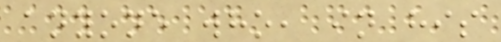anyone who, in his
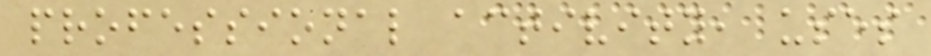professional activity, uses
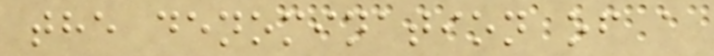the denomination of a
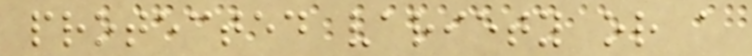protected variety or a
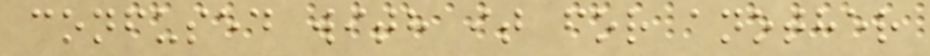confused with it for another
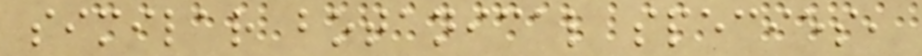similar botanical species,
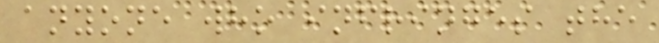anyone who infringes the
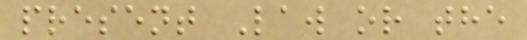present Law or the
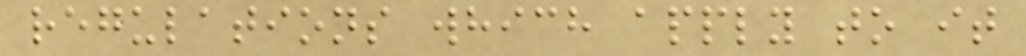regulations which apply to it
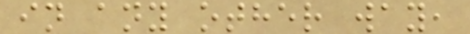in any other way,
